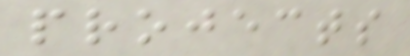projects
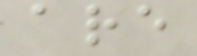are
